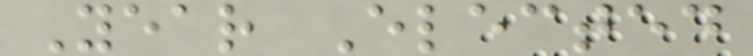Year Elected
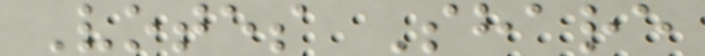Votes Share
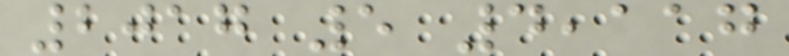2017 5 4,117
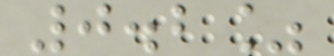0.2%
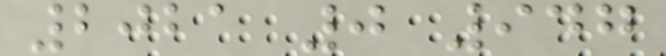2021 0 947
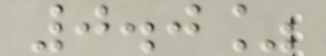0.0%
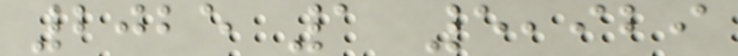2025 1 5,929
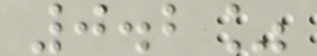0.2%
